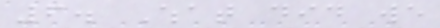6. What did we
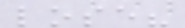lose?
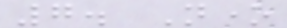7. None
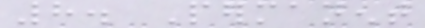8. Permanent
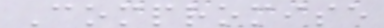Compromise
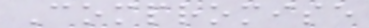Compromise
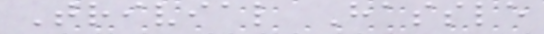Trivial Hassle
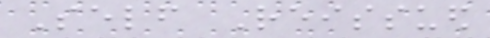Self Reissued
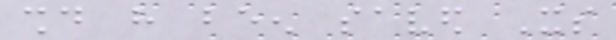should have been saved Its
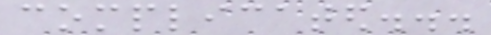complicated...
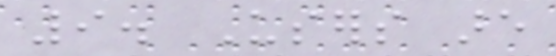9. Users are
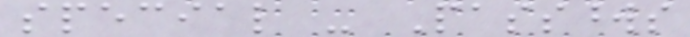special - Passwords
